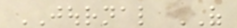JOURNAL OF
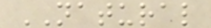NATURAL
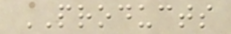PRODUCTS
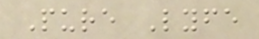Pure Lyfe
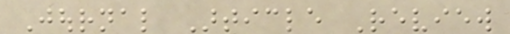Journal Article Review
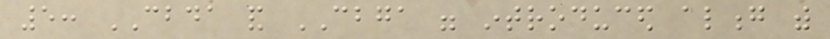5: CBDA and CBGA were introduced along with
